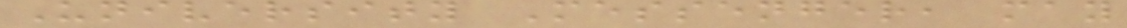University Messenger, may
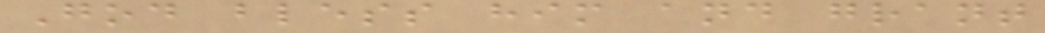God bless him and grant
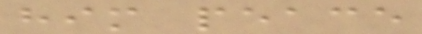him peace
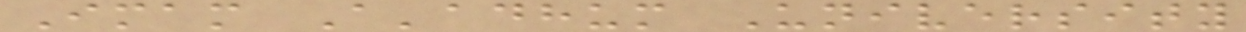Imam A'adhum University
